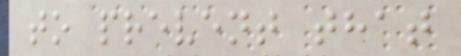to prevent that
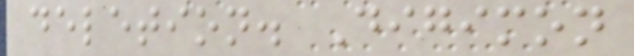deletion. Digimon
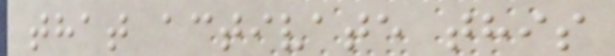that activate this
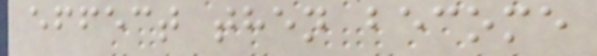effect then become
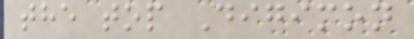the top Digimon
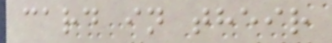card in their
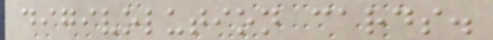digivolution cards.
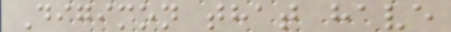Digimon that have
